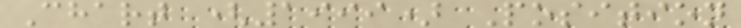Chart (1999) Position
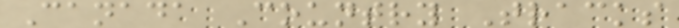Canada Country Tracks
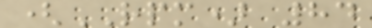(RPM) 84
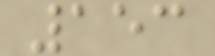153
